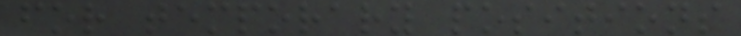for temporary positions
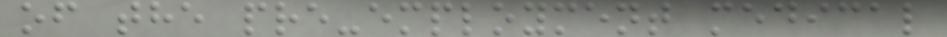of the pre-employment medical
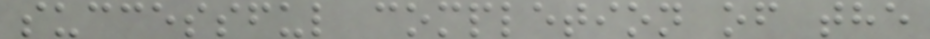successful completion of the
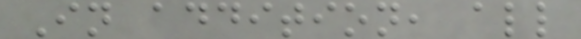In addition, all
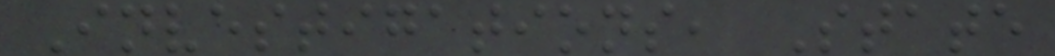Investigations, State
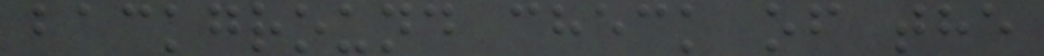background check of the
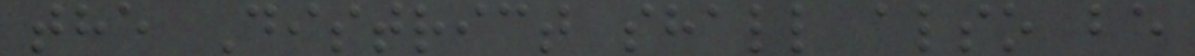the District shall also be
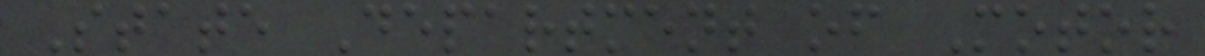State Department of Motor
